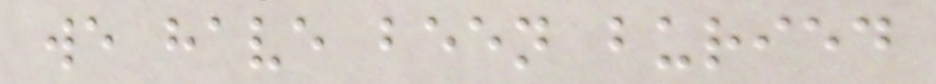we have been buried
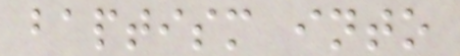baptism into
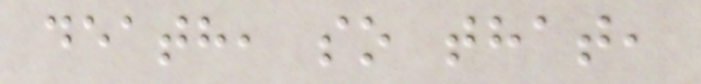death, so that,
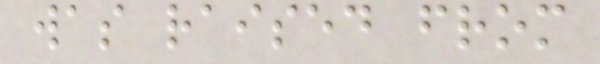was raised from
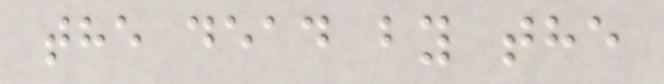the dead by the
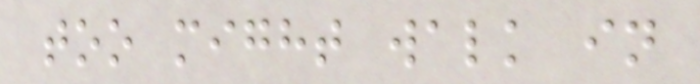too might walk in
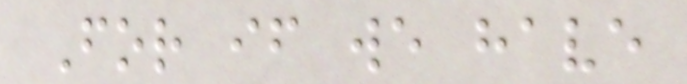For if we have
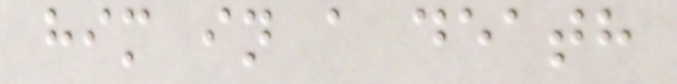him in a death
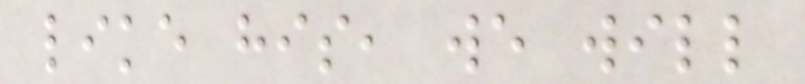like his, we will
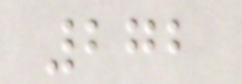272
